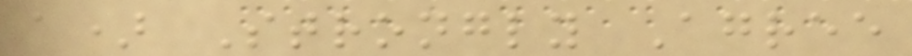a) Strongly Agree
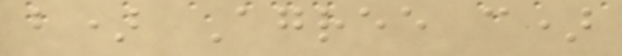b) Agree c)
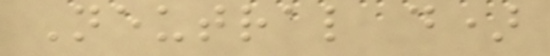Neutral d)
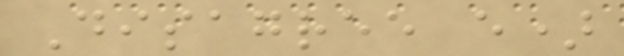Disagree e)
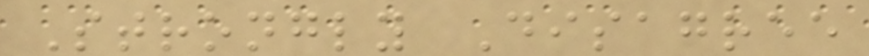Strongly Disagree
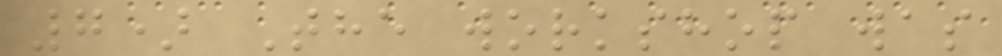7) The workshop was
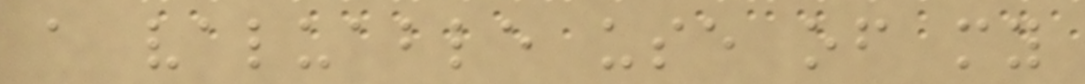a valuable use of my
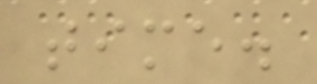time.
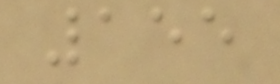155
